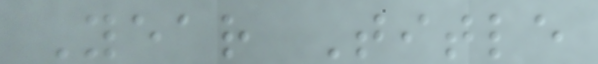Year Title
